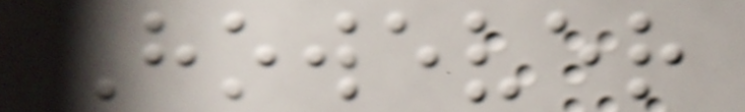However
